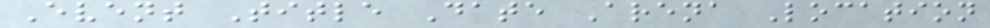Event Title Date Arena Location
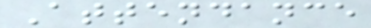Attendance
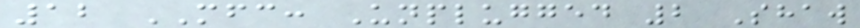12 MFC: Unplugged 2 Shaw
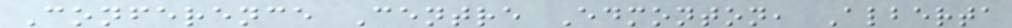Conference Centre Edmonton, Alberta
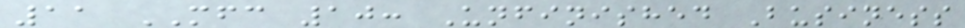11 MFC 10: Unfinished Business
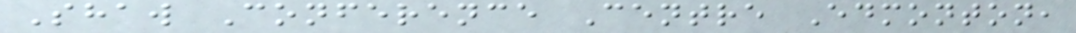Shaw Conference Centre Edmonton,
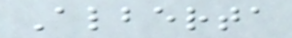Alberta
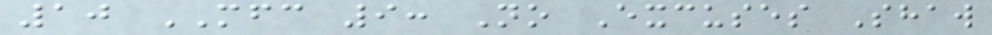10 MFC 9: No Excuses Shaw
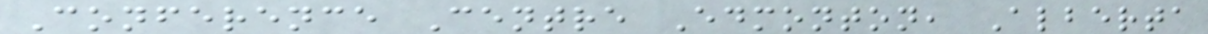Conference Centre Edmonton, Alberta
